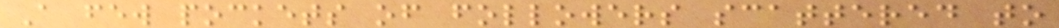A few pockets of followers scattered to
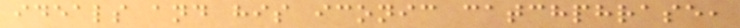ideals and his iconic catchphrase,
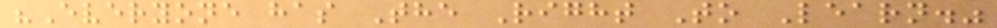"Everyone has The Right To Learn."
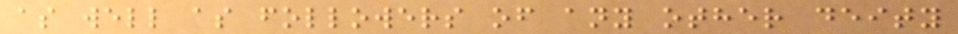as well as followers of any other deity
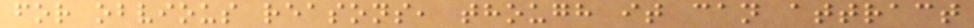for obvious reasons, though it can attract
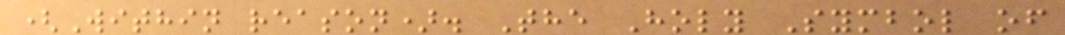(Within reason). The Holy Symbol of
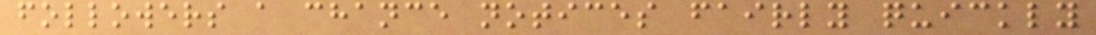followers a chance notices fairly quickly
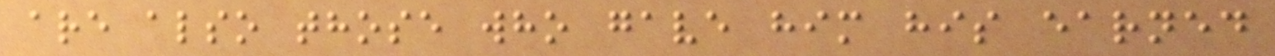are also those who gave him his earned
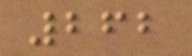262
